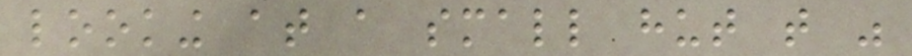looking at a small hut that was
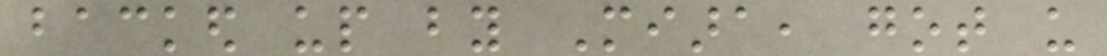backed up by Miara, got us
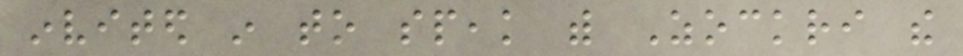invited in to speak with Zockri the
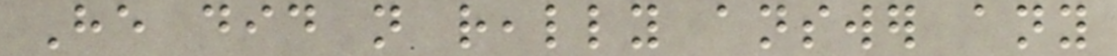He did not really answer any
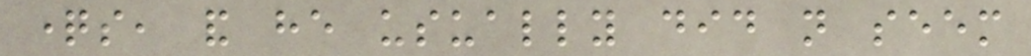questions, and he usually did not seem
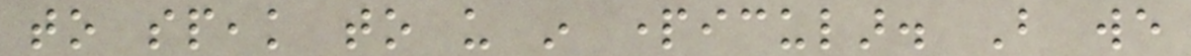to speak to us in particular. But we
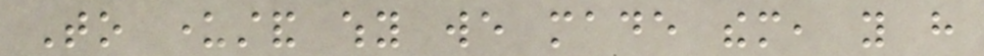To understand why we made them, you have
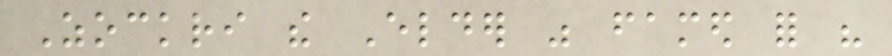Zockri the Elder was famed for his
